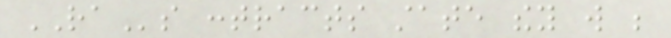RAs contracts state they will be
